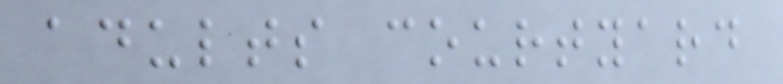adults courtyard
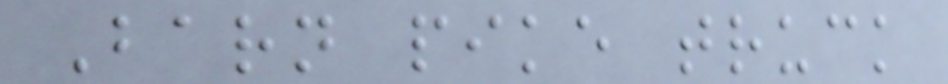Barn pike truck
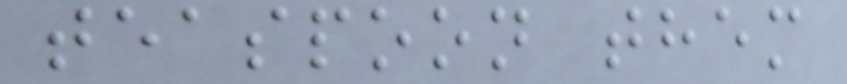teaspoon them
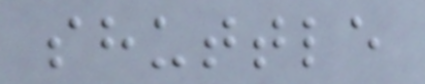shuttle
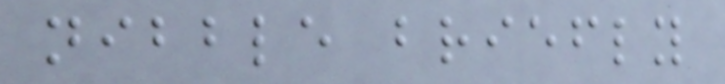nibble briefly
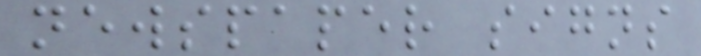newspaper signs
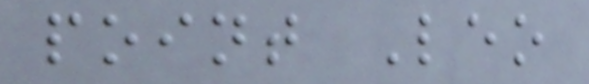point Leo
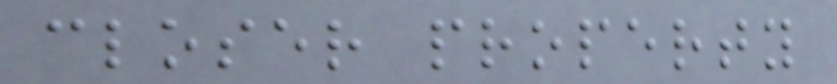closer property
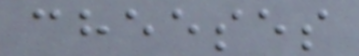cheeses
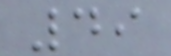49
